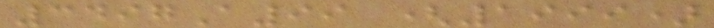3497A99 (1999)
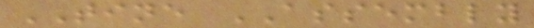TINE ASSEMBLY
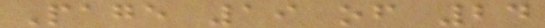Page 19 of 24
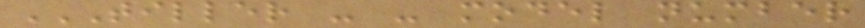TILLER - - MODEL NUMBER
